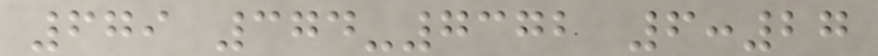679 374-7372 6:27
